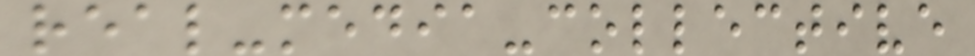real-media-collective
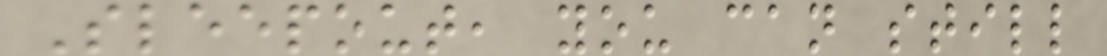Sleepout, you can still
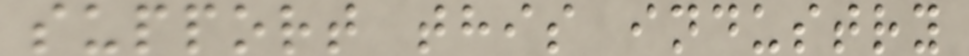support this industry
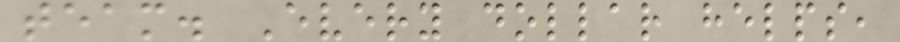team. Every dollar helps,
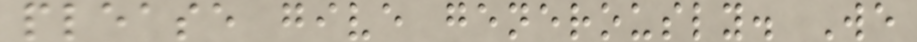please give generously. We
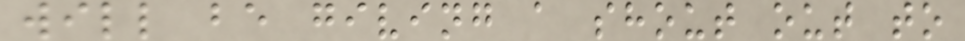will be giving a shout out to
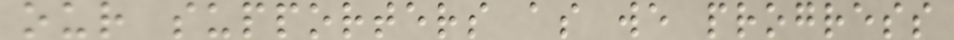our supporters as we progress
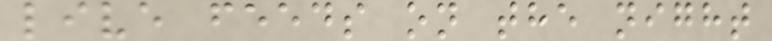live feeds on the night
